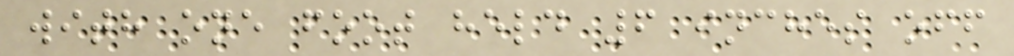with one foot held 6 inches off
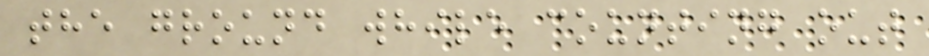the ground while counting out
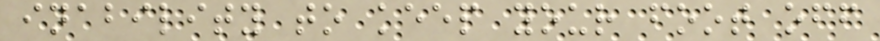inability to keep your foot off
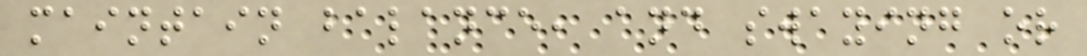maintain balance, and swaying or
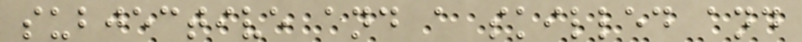subjective and a skilled and
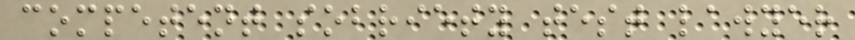competent sobriety test lawyer
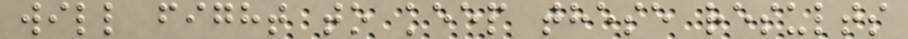will fight to keep these results
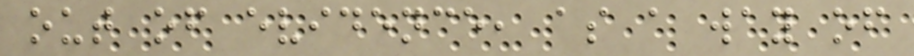out of evidence, as a way of
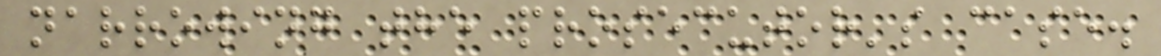narrowing the prosecutor's case.
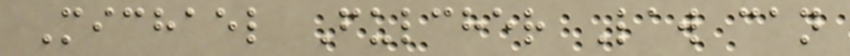Michael Fulcher Law can
